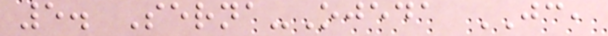5. Serna-Ojeda JC,
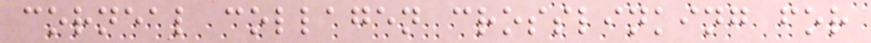corneal collagen crosslinking for
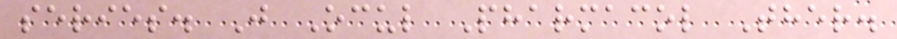series. J Ocul Pharmacol Ther.
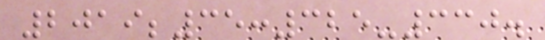2019;35:325-330.
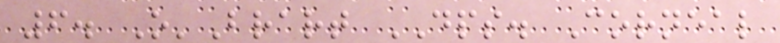6. O'Brart DPS. Corneal
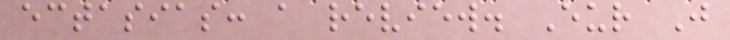ectasias: a review. Eur J
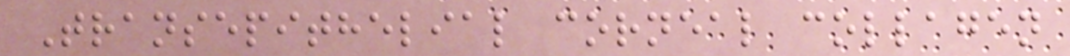Transepithelial corneal collagen
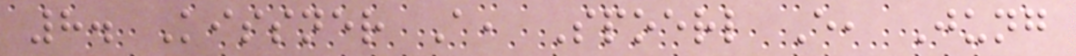8. Kissner A, Spoerl E, Jung
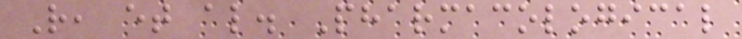R, et al. Pharmacological
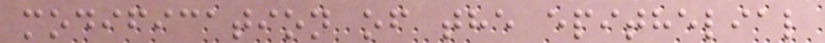modification of the epithelial
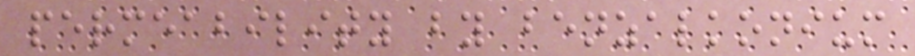permeability by benzalkonium
